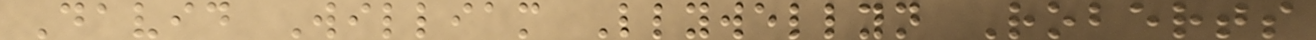David William Llywellyn Roberts
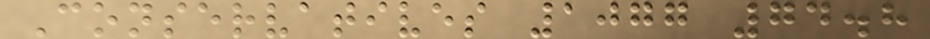Conservatives 1077 74.8
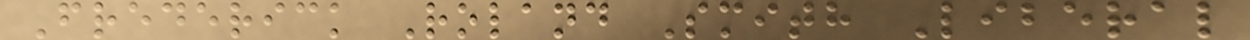Frederick Roland Smith Liberal
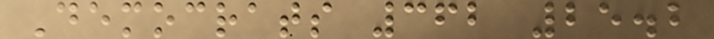Democrats 362 25.2
